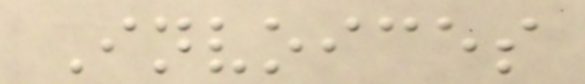Invoices
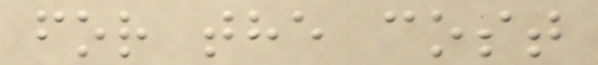for the cost
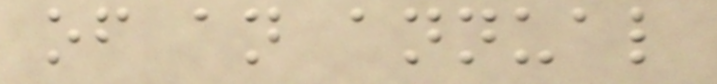of an annual
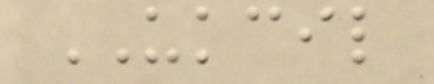UKCIL
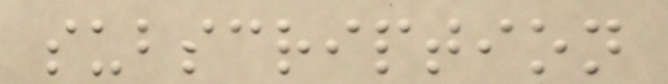subscription
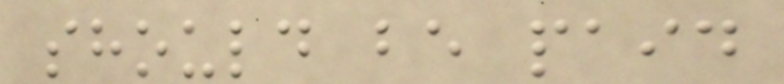should be paid
